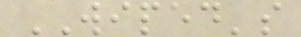WIPED's
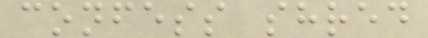confess shred
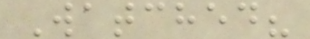Watched?
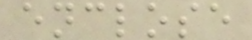enclose
